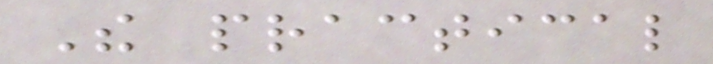The practical
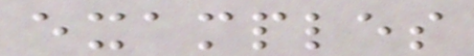examples
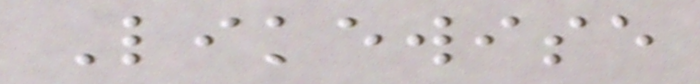Likewise
